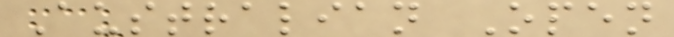Australian Open
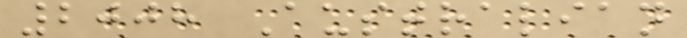2008 Australian
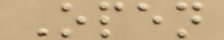Open
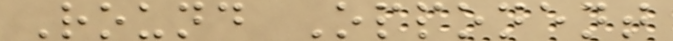Round Opponent
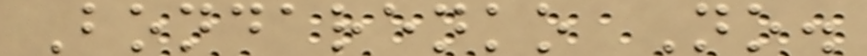Bondarenko No.
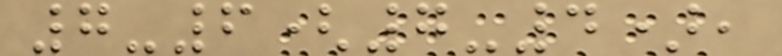7-6(7-4),
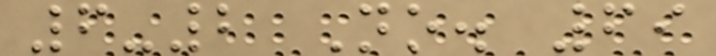6-2 No. 69
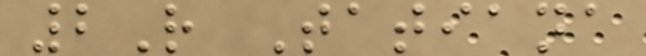2R Tatiana
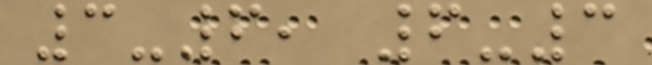3-6, 6-3
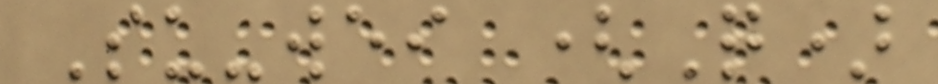Su-wei (Q)
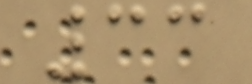33
